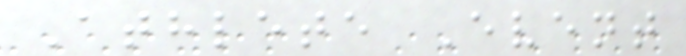Athlete Event
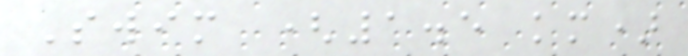Swim (1.5 km)
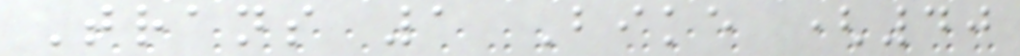Trans 1 Bike (40
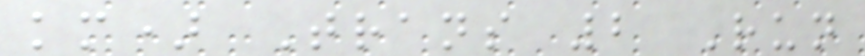km) Trans 2 Run
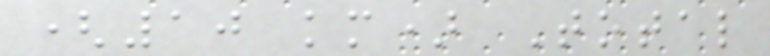(10 km) Total
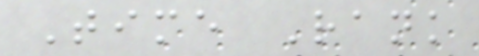Time Rank
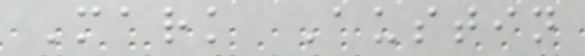Mark Austin
